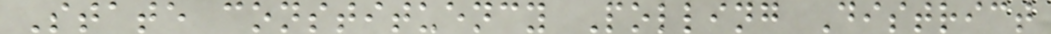State constituency Polling District
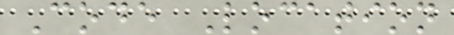Code Location
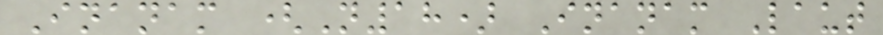Inanam (N18) Inanam Laut
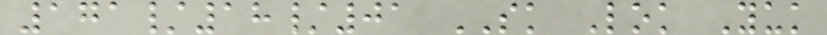171/18/01 SK Lok Yuk
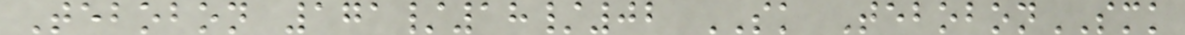Tebobon 171/18/02 SK TebobonSMK
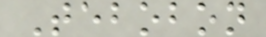Tebobon
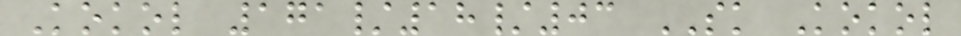Kokol 171/18/03 SK Kokol
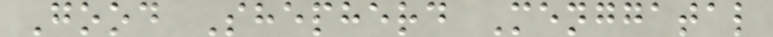Good Shepherd Menggatal
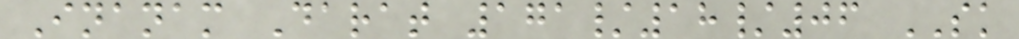Inanam Darat 171/18/06 SK
